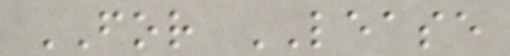FOR LEASE
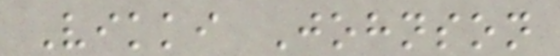Vikki Johnson
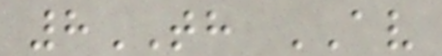8TH AV
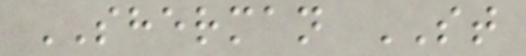SHERMAN ST
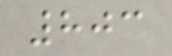803
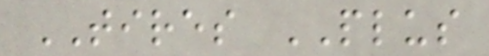TIRES PLUS
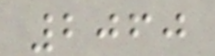2060
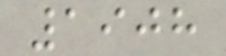1908
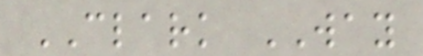CLARK WAY
